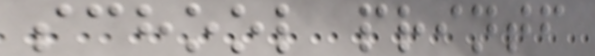school printf
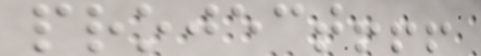project!!!
